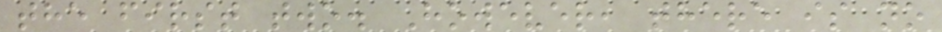the first two. However, there is no
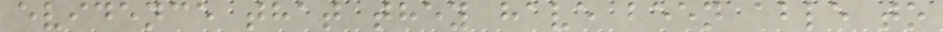evidence that they have been able to
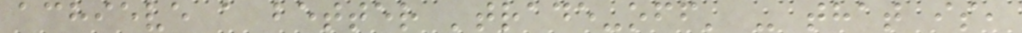achieve a better 'trade-off' - that is,
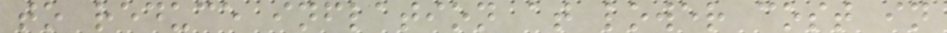to reduce inflation at lower cost in
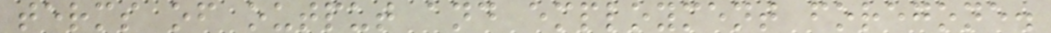terms of output and employment foregone.
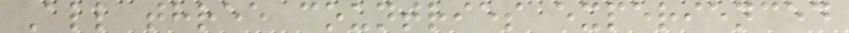All three countries experienced
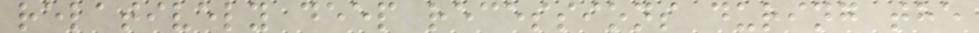relatively deep recessions during the
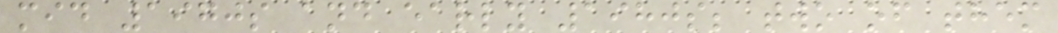mid 1970s and early 1980s; two of them
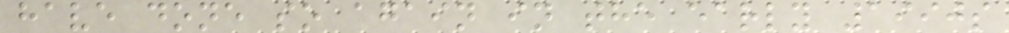have done so again in the early 1990s
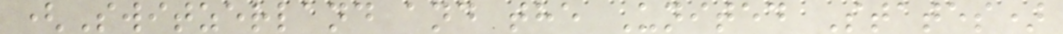(Switzerland and the United States)
